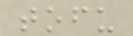tofu
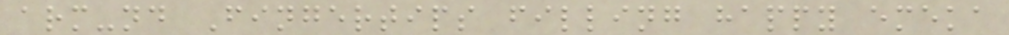arm-nd Fingertips filling happy emeka
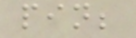pin;
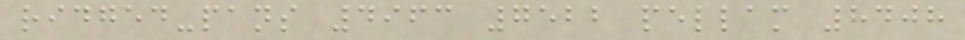ridged-pans 4963 7522 pellam 8408
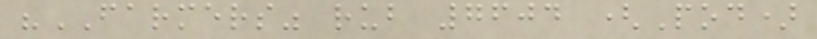"FARMERS" rub 7604 (Pod)
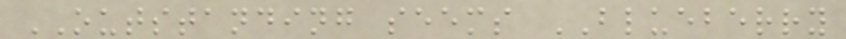OUTSTANDING seems BLUEBERRY
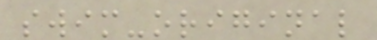swim-original
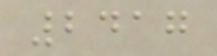2417
